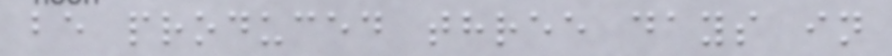be produced three days in
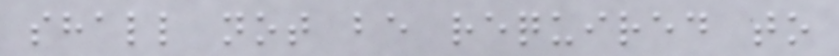shall not be required to
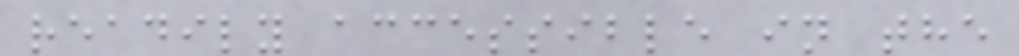readily accessible in the
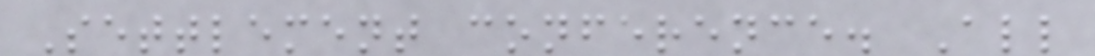Settlement conference. All
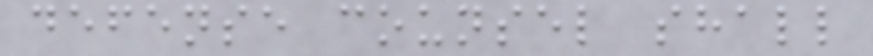defense counsel shall
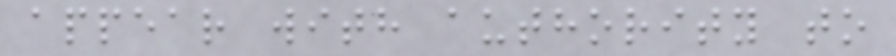appear with authority to
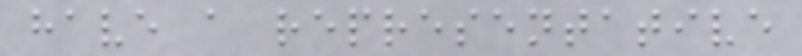have a representative
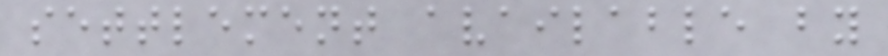settlement available by
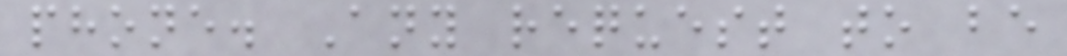phone. Any request to be
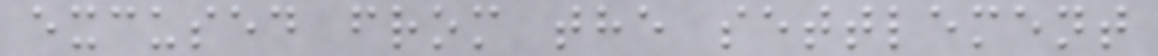excused from the settlement
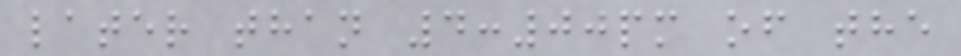later than 4:00pm of the
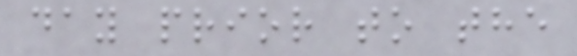day prior to the
